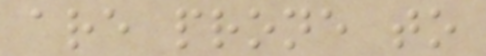are prone to
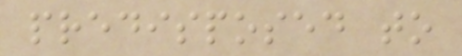predisposed to
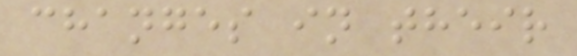changes in their
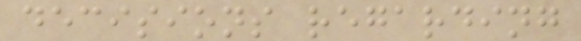decisions regarding
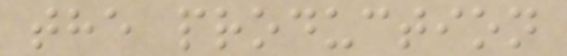the production
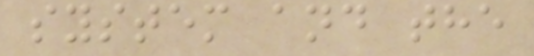system and the
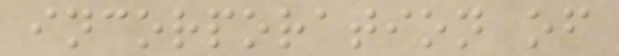incorporation of
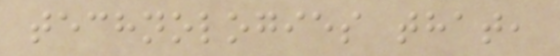technologies that,
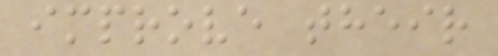improve their
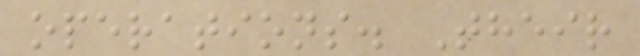operations. Their
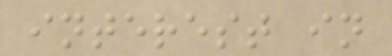interest in
